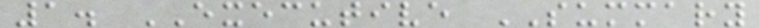1. EXECUTIVE SUMMARY
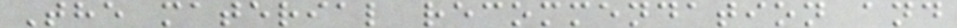The material recommendation and
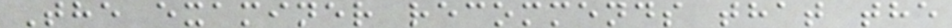The examiner recommends that the
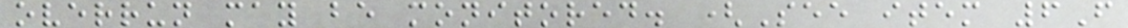overrun may be monitored. (See item 6F
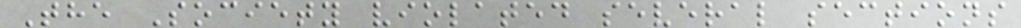The Society violated several sections
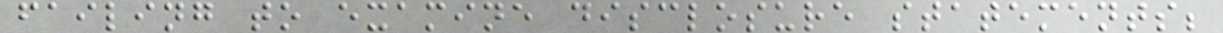failing to examine disclosure statements;
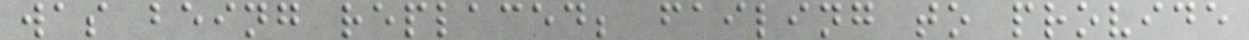was being replaced; failing to provide
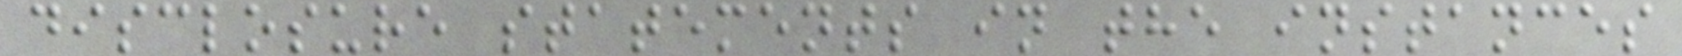disclosure statements in the instances
